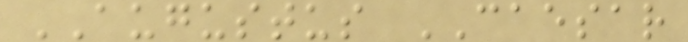AUGUSTUS CAESAR
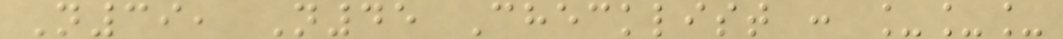N39, N45 Checklist : ___
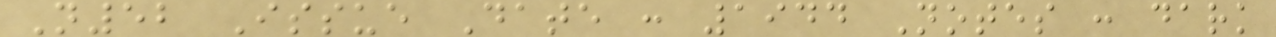N52 Issue Date : 1944 Notes : dark
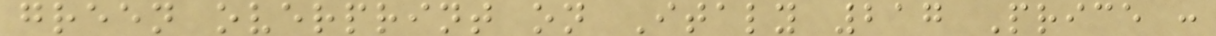green overprint on Italy 217 Price :
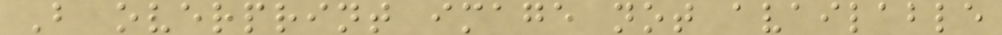B overprint image not available
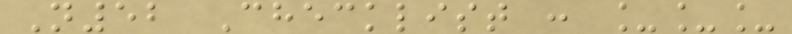N52 Checklist : ___
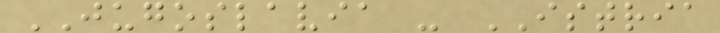JUGOSLAVIA - ISTRIA
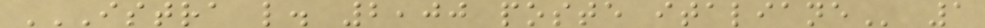ISTRA L. 2,00 POSTE ITALIANE 1
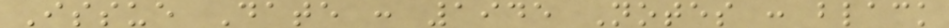Issue Date : 1945 Notes : black
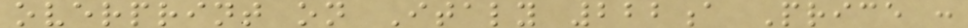overprint on Italy 222a Price :
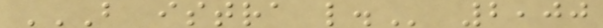B ISTRA L. 2,00
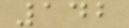142
